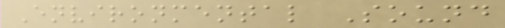Environmental Sound
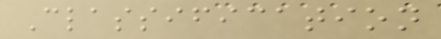Classification
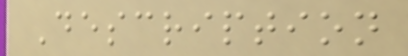Description
